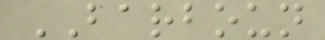BARBOUN
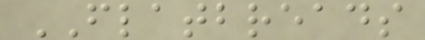FLATBREADS
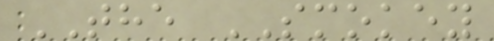THE SMOKEY
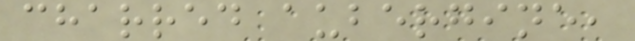charred aubergine,
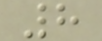8
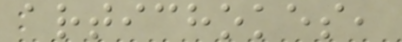artichokes,
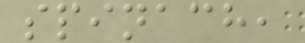spinach,
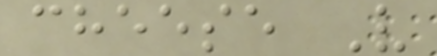cheese V
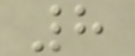8
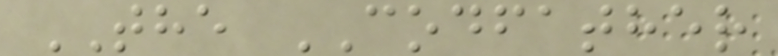THE CODFATHER
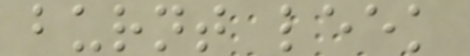burnt leek
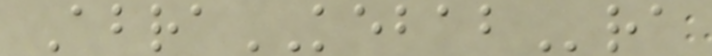AbraKEBABra
